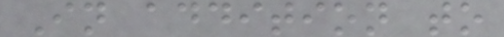In addition to
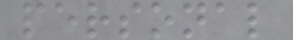personal
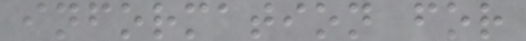information for
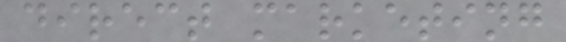direct marketing
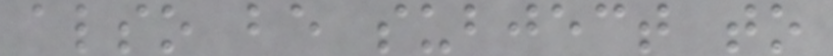also be subject to
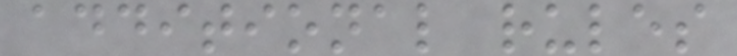additional rules
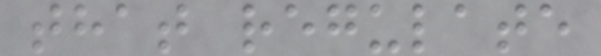that regulate
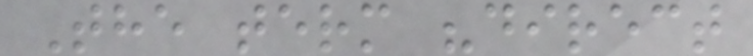The term "direct
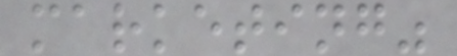marketing"
